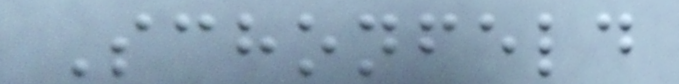Schonfeld
